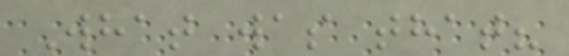What was that?
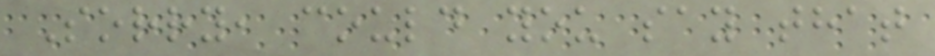Sorry, could you say that
